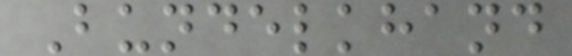Bundelkhand
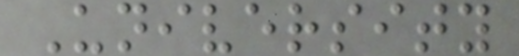University
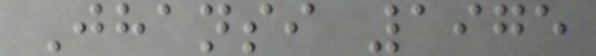Jhansi 1975
